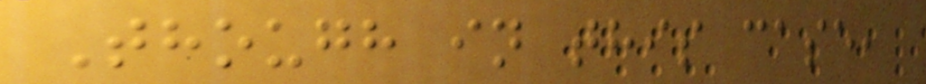Though in this case,
